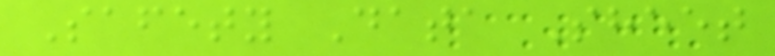Safety Data Sheet
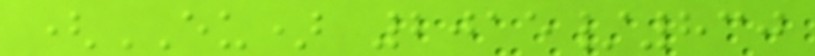(EU) 2015/830
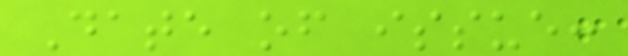Date of issue:
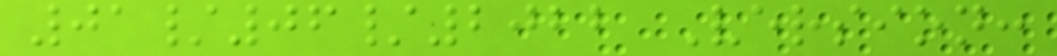01/06/2022 Version:
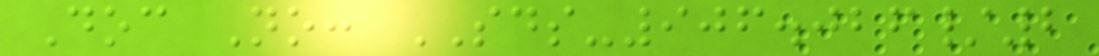Doc No: SDS-906.026/2
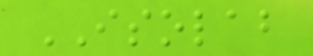ISOLAB
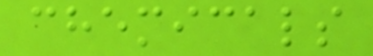chemicals
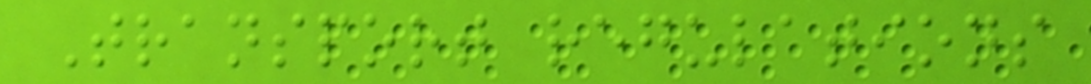Transport regulations
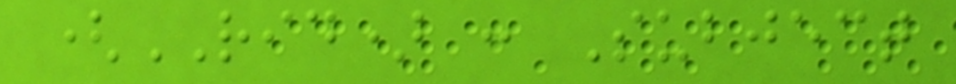(RID) : Subject
